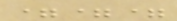===
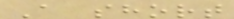A short
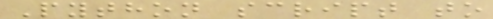Python script to
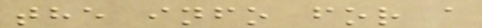the info for a
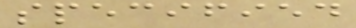specified
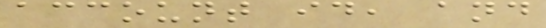account id, and
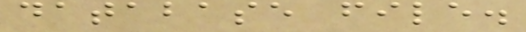database file.
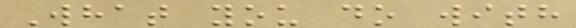What you do with
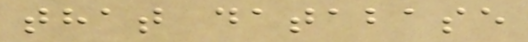that database
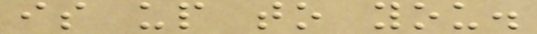is up to you.
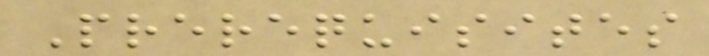Prerequisites
